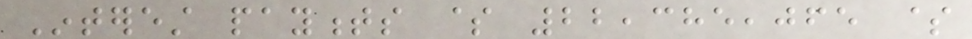Interest payments $ 22,385,065 $
